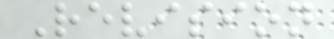Revision
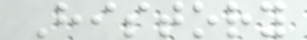History
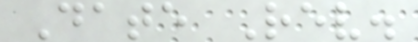Date Rev.
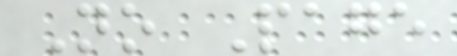No Page
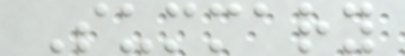Summary
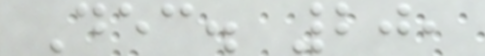Dec. 20,
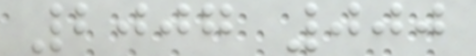2007 000
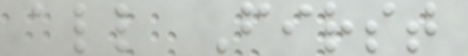all First
